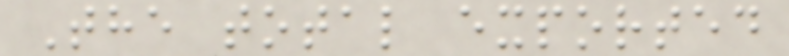The total exported
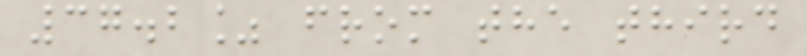37.2% from the third
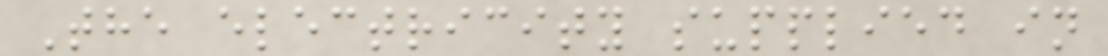The electricity supplied in
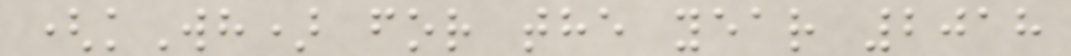(kWh) for the year 2018
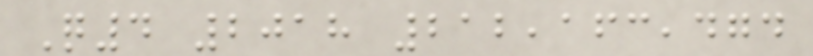Q4 2018 212,163,474
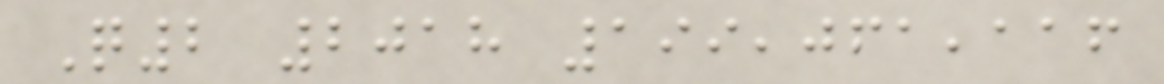Q2 2018 199,061,116
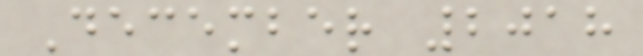December 2018
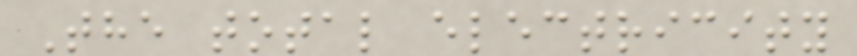The total electricity
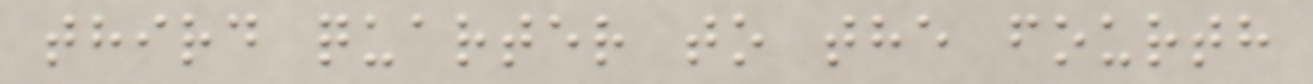third quarter to the fourth
